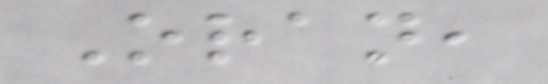Oran,
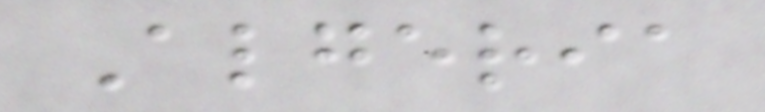Algeria
